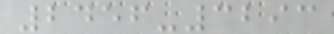2456-3293
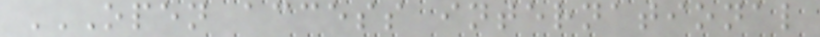OPEN ACCESS INTERNATIONAL
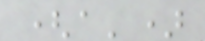(a')
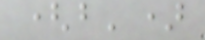(b')
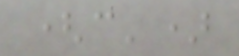(c')
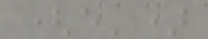(e')
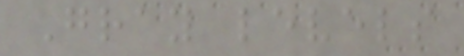Gray levels
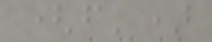(f')
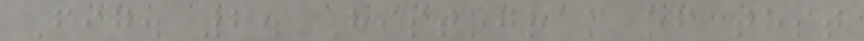Fig. 2. Histogram of test
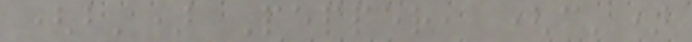(b') Pepper, (c')
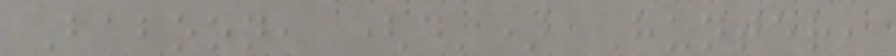Baboon, (d') Hunter,
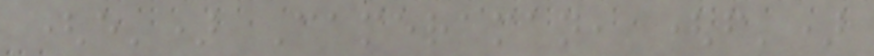(e') Cameraman, (f')
